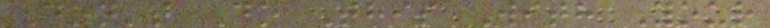Don't Do This With Your
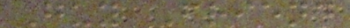Guy Friend
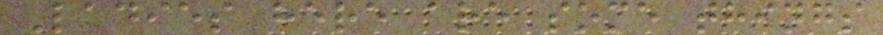Ladies here are some things
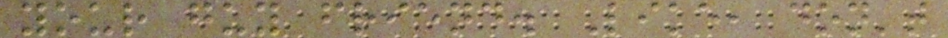your guy friend. Like, don't
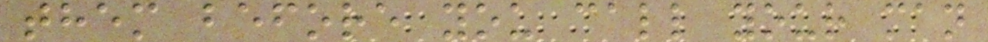them before you call your man
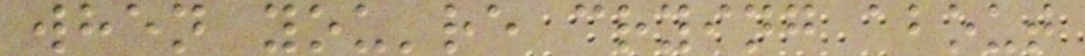when you're crying about
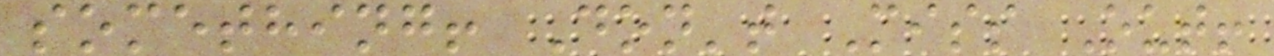something! Don't Miss Out!
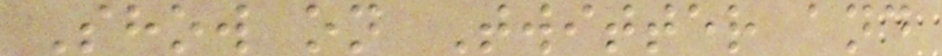Show on Twitter and
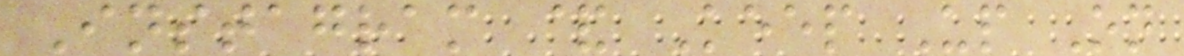Instagram & Keep Up On
